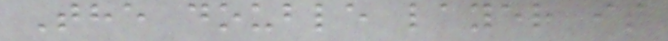The double layer is
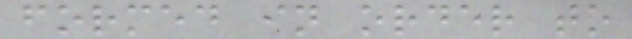formed in order to
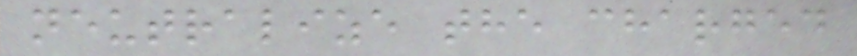neutralize the charged
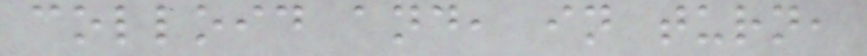colloid and, in turn,
